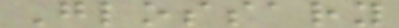Glossary
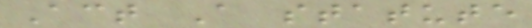Act A statute
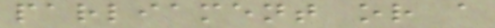parliament or a
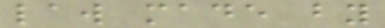law made by
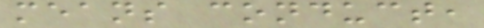means conduct,
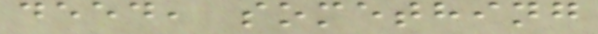deed, something
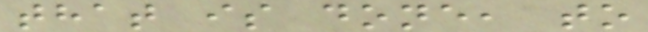that is done, to
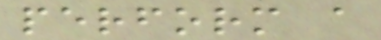perform a
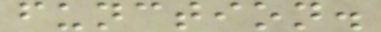function.
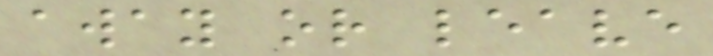away or leave
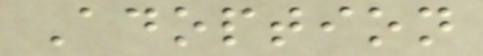Adoption
